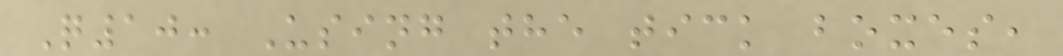Q10: Using the tick boxes,
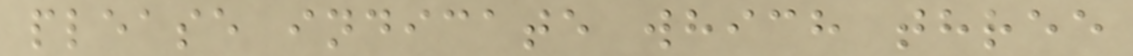please indicate which three
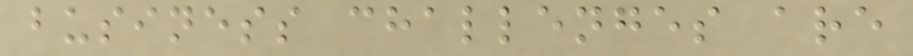business challenges are
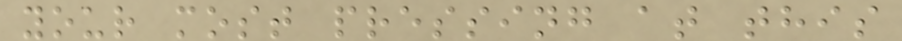your most pressing at this
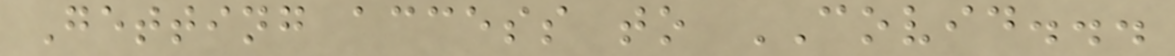Getting access to COVID...
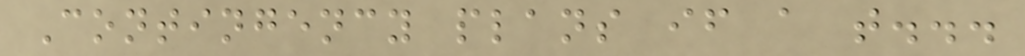Contingency plans if a t...
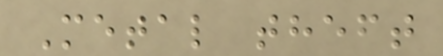Metal theft
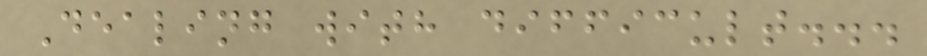Dealing with difficult...
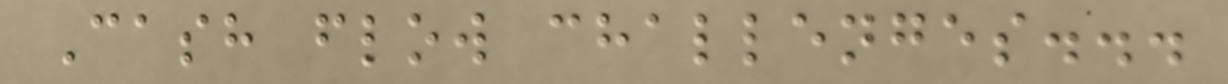Cash flow challenges...
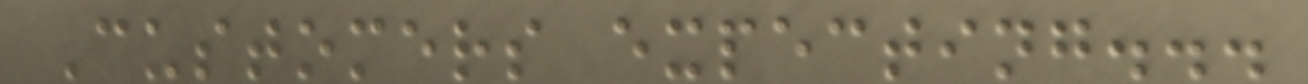Customers expecting...
